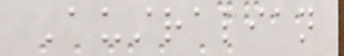Australian
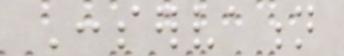Conservation
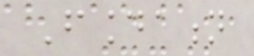Foundation
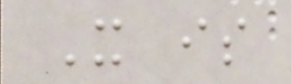It is
